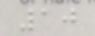10
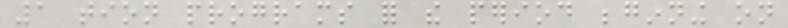1 tion programs for the period beginning on
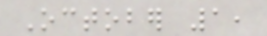October 1,
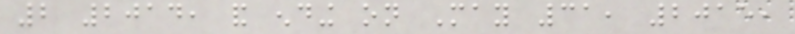2 2014, and ending on May 31, 2015,
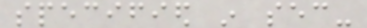specified in sec-
